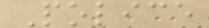Police
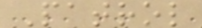Patrol
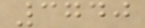3740
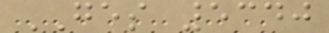GES 5340
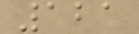121
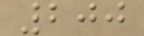200
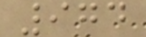974
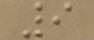9
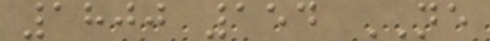1800 154 NE
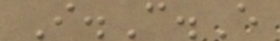I.C.E
